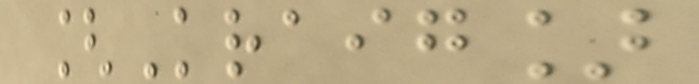[Kraig]
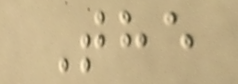The
